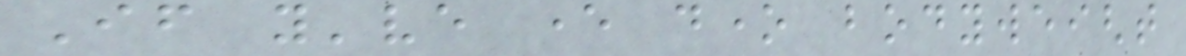If you've ever done bodyweight
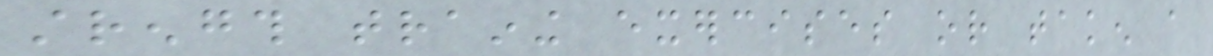strength training exercises or taken a
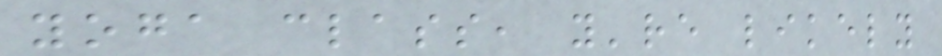yoga class, you're likely
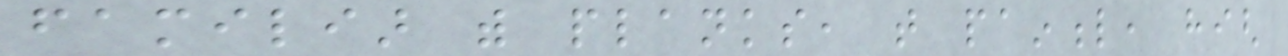familiar with planks, that painful, high
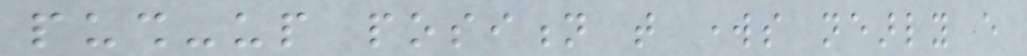push-up position that works nearly every
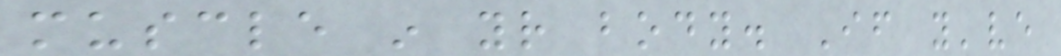muscle in your body. If you've
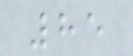85
